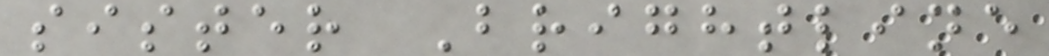sister Brightline
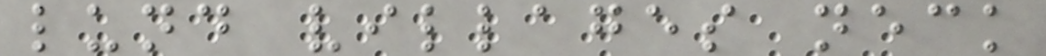lund villages neck
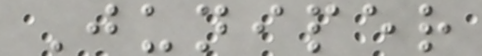Juniper
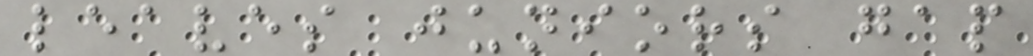leaves juniors gap
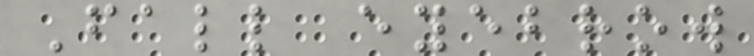Fall eyebrow
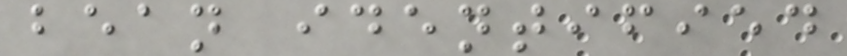bean identified
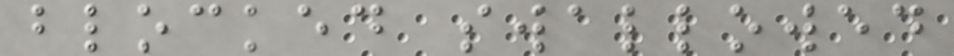blocked swallowed
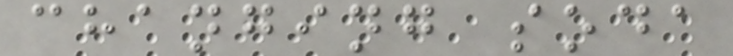changing soda
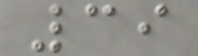39
